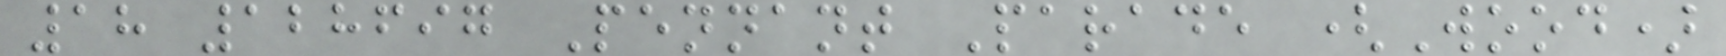18 128697 Pennant Parade (Wood)
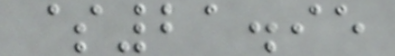$21.95
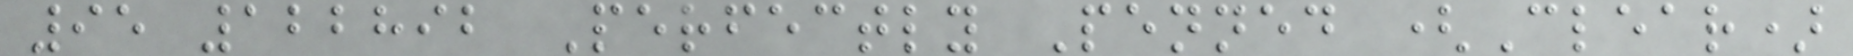95 122892 Perfectly Penned (Clear)
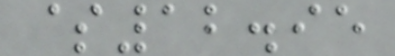$12.95
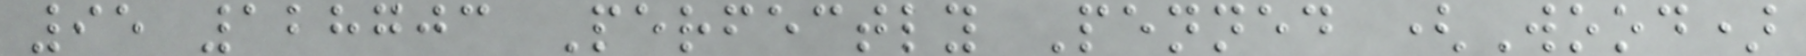95 128703 Perfectly Penned (Wood)
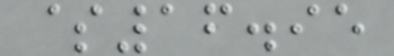$16.95
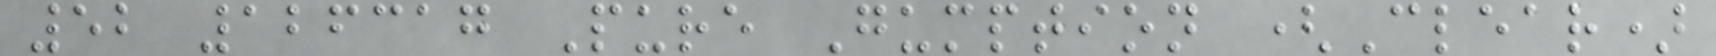52 126317 Pure Gumption (Clear)
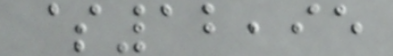$12,95
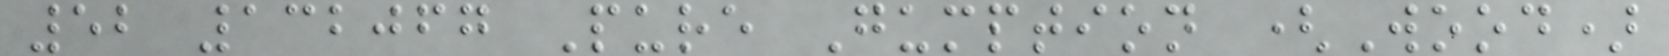52 132067 Pure Gumption (Wood)
